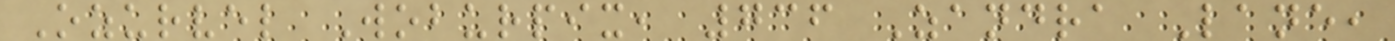Ozurvel Woburpix, 736 Zandra Lane,
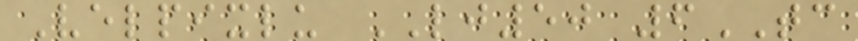Velpixlu LJ50 6TC
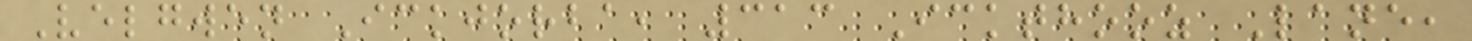Velgwen Ickjorba, 313 Ickthooz Lane,
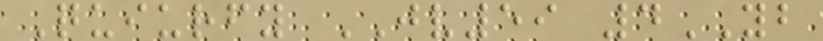Quiurfy JV59 4YB
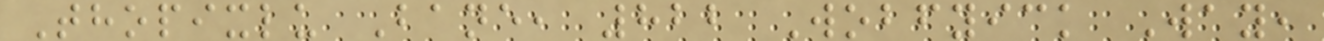Thopixlu Bane, 822 Wobfyick Way,
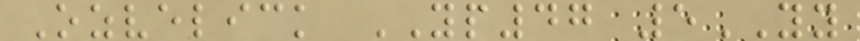Ozvelick YP47 5YY
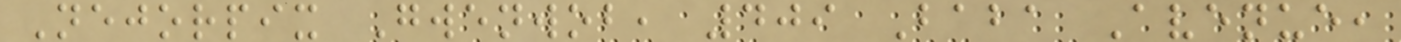Nejorpix Gwenwob, 409 Baba Avenue,
